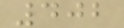402
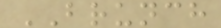BRUNCH
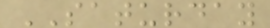SATURDAY
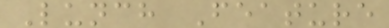Lunch Feature
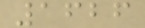1626
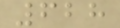628
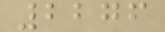2276
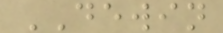DEWIN
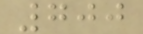700
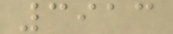3913
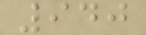940
